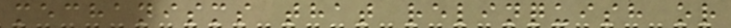mechanisms that relinquish or
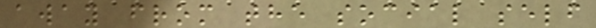away from the social self
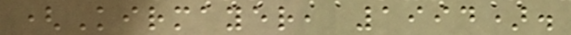(Kirmayer, 1994).
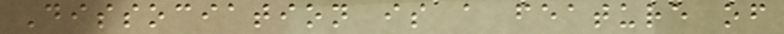Dissociation is a feature of
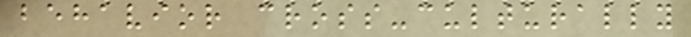behavior cross-culturally
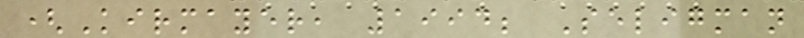(Kirmayer, 1994; Seligman
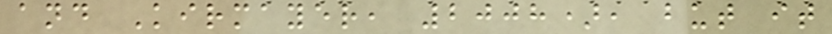and Kirmayer, 2008), but it
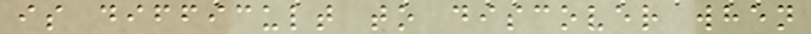is difficult to discover when
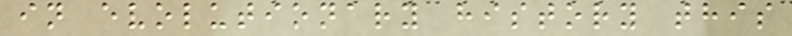in evolutionary history this
